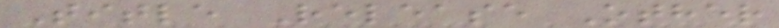Title Release Other
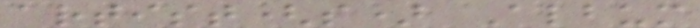artist(s) Album
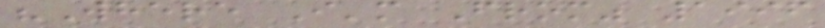"Where I'm From" 1996
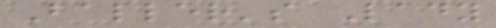Baller's Lady
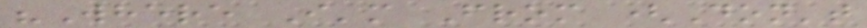"Where I'm From (Don't
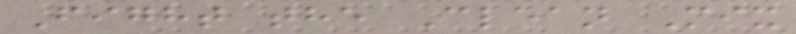Fight the Clean Mix
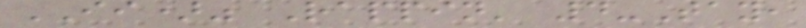II)" Rappin' 4-Tay,
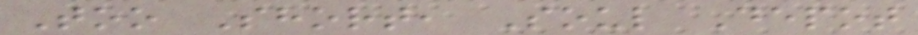Too Short, Soul Depot
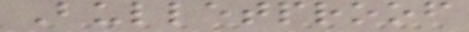Bulletproof
